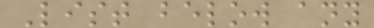List below any
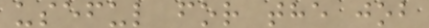useful for the job
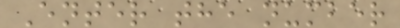Enter the number
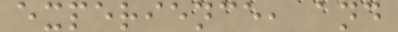experience, and
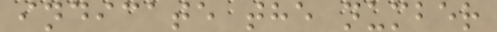indicate the number
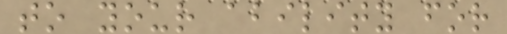to your ability for
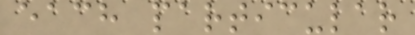each particular
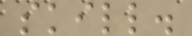skill.
